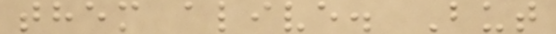them alive. But
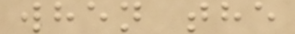when the
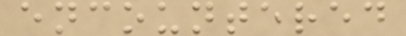encountered
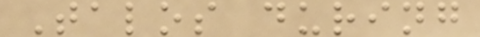Talos during
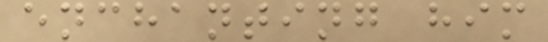enchanting him
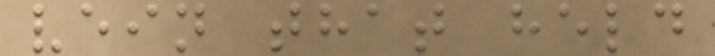vein that held
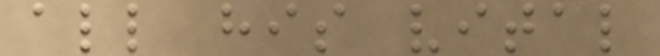all his vital
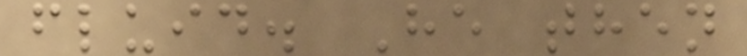fluid. He then
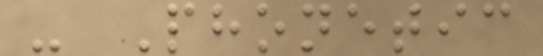- Phonetic
